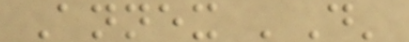Annex 'D'
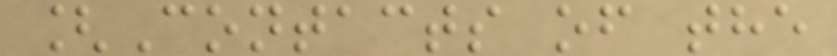[Contacts of the
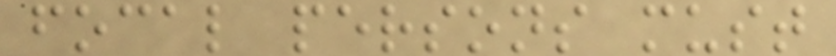focal persons must
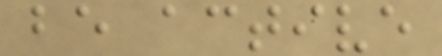be active
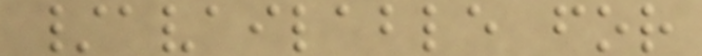/available for
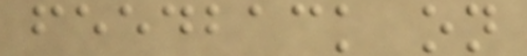feedback on
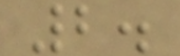2.
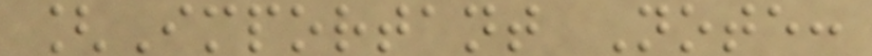[Important Note:
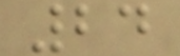24
